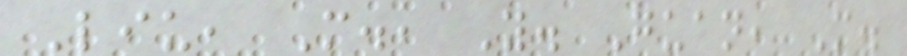Liu, M., Y. Guan, M.
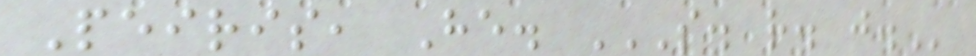Peiris, He. S. R. J.
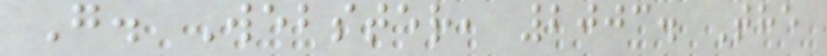G. Webster, 2003. The
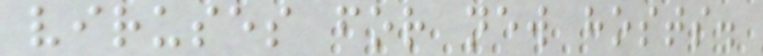viruses for new hosts.
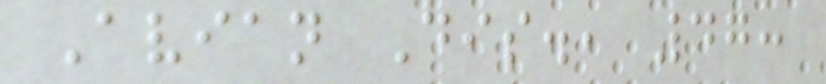Avian Dis., 47:
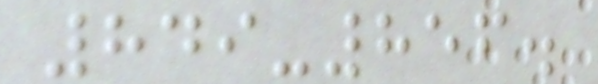849-856.
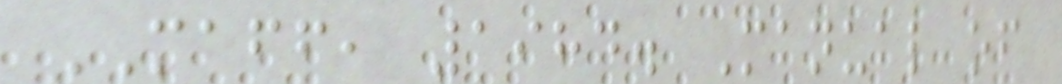MAFF, 1984. Manual of
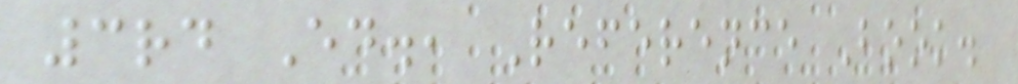3rd Ed., Reference Book.
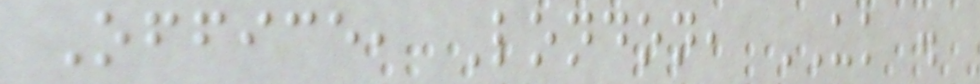Office, London, UK .
